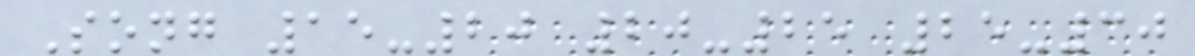Song 15-20 20-25 25-30
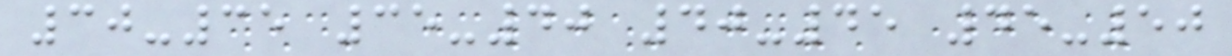30-35 35-40 40-45 45-50
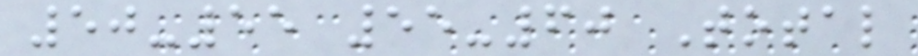50-55 55-60 Total
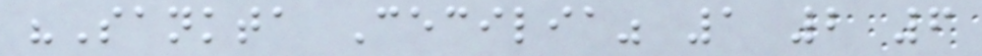"Sankta Cecilia" 1 2 6
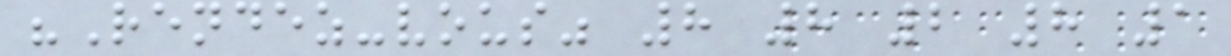"Rendez-vous" 8 8 2 8 1
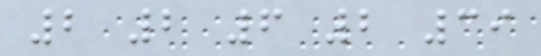2 2 6 2 39
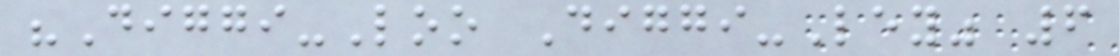"Diggi-Loo Diggi-Ley" 6
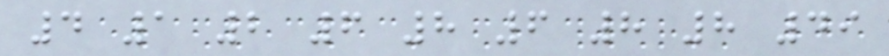4 1 2 6 8 6 8 8 49
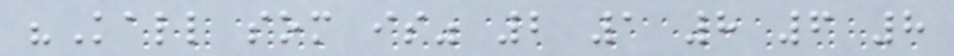"Kall som is" 2 1 8 6 8
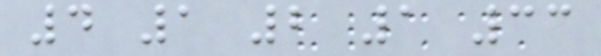4 1 2 1 33
